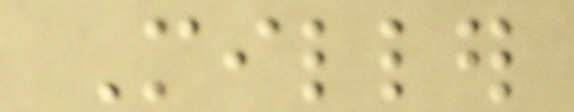Miller
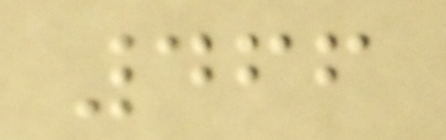466
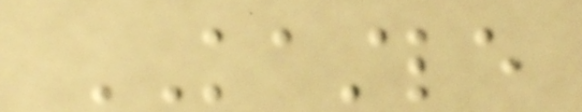KASTLE
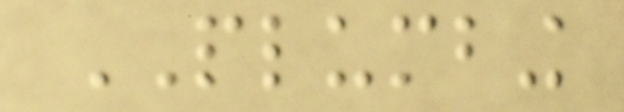PLUMBING
